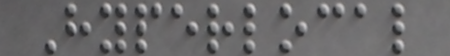Hyperlocal
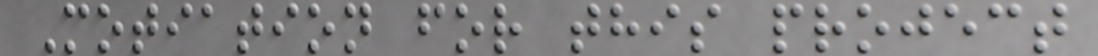Motiation for this project
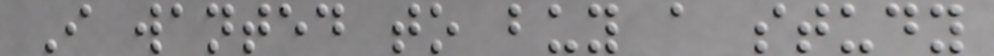I wanted to buy a study
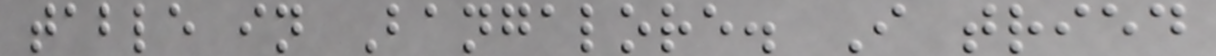table in Bangalore. I tried
